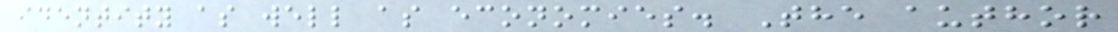identity as well as economies. The author
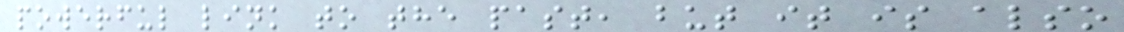powerful link to the past, but it is also
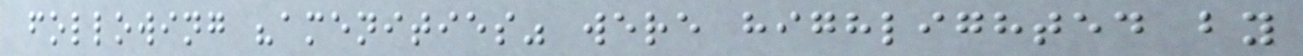following "amenities" were highlighted by
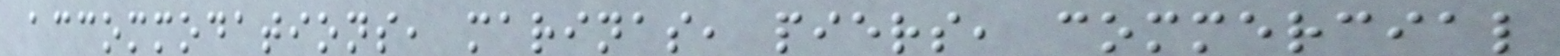accommodations, marinas, piers, commercial
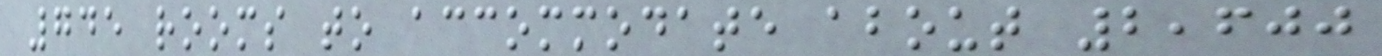745 rooms to accommodate about 2,600
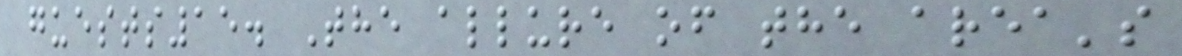guests15. The allure of the area's
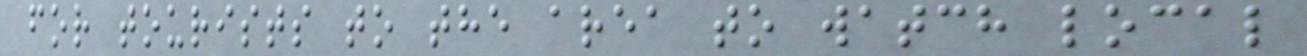for tourists to the area to watch local
